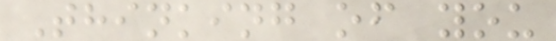Thinking of you
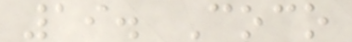19. Coco
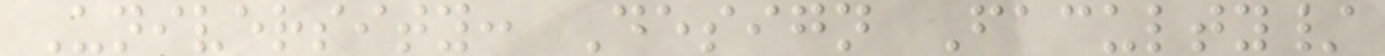University: Design Faculty/
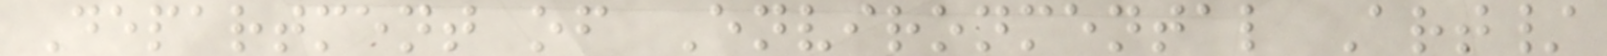Department of Environmental Art/
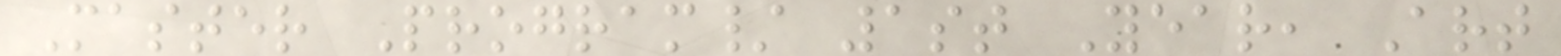Master Program/ 1st Year, Art
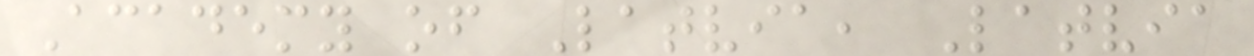Academy of Latvia, Latvia
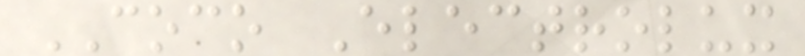COCO Electrolux
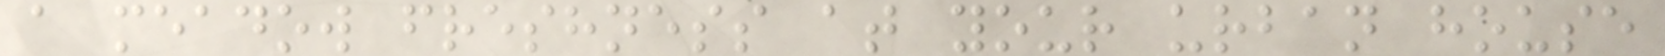a meadow freshness at your urban house
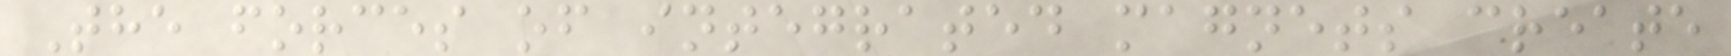The forces of integrated magnets create
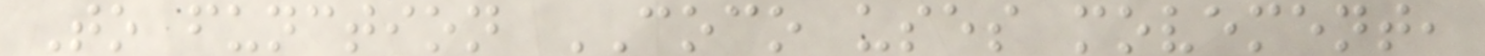To function COCO uses movement,
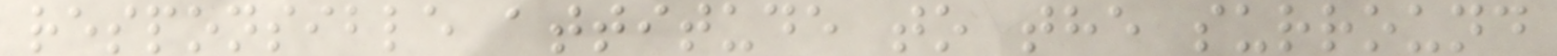responsible attitude to the surround
